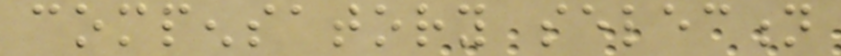compensatory selection
